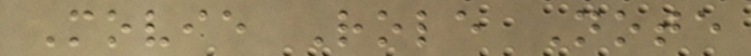Movie Role Note
